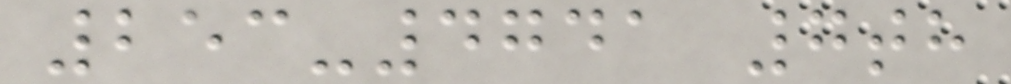253-4741 7th
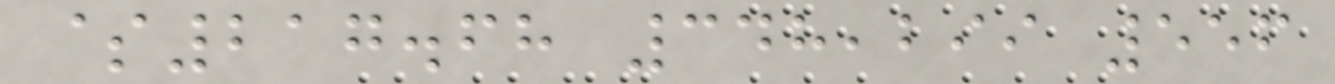$217.68 348,299 556
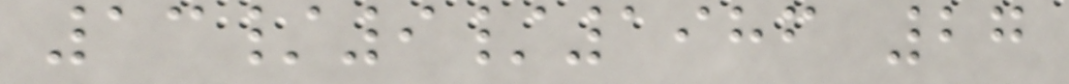13/9/1986 27
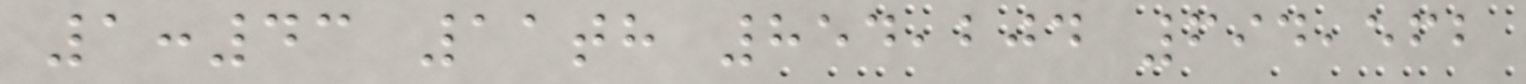1:43 11th 854,204 694,562
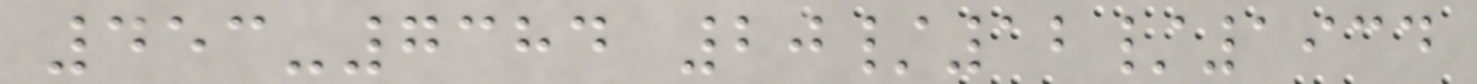453-7384 20/12/1934
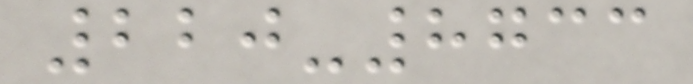220-8733
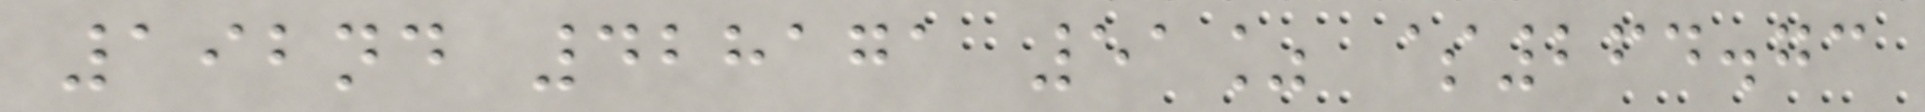192nd 428171 51% $264.73
